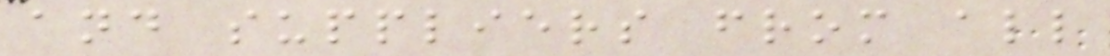and suppliers from all
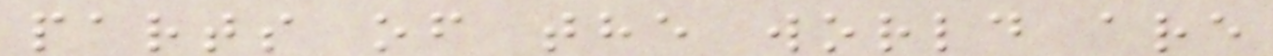parts of the world are
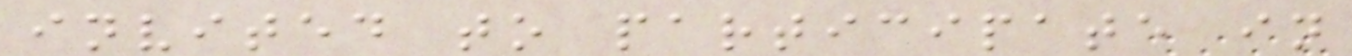invited to participate in
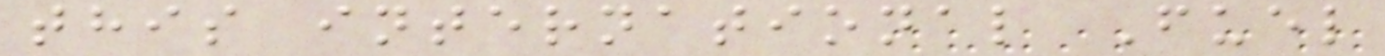this international Fuel
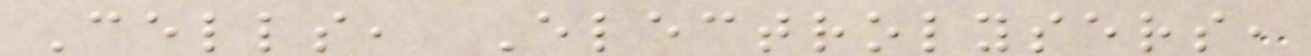Cells, Electrolysers,
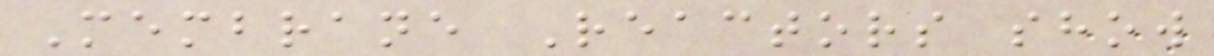Membrane Reactors show
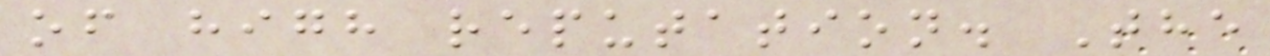of high reputation. The
